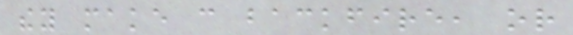they make can backfire, or
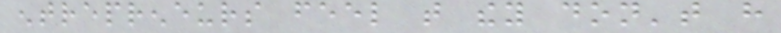entrepreneurs feel that they don't have
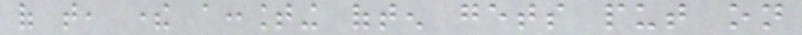of that, there accounting often gets put on
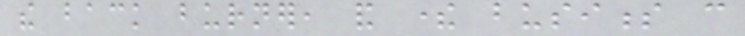the back burner, and there business can
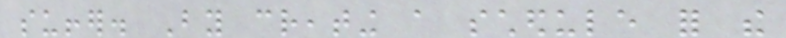suffer. By creating a schedule for the
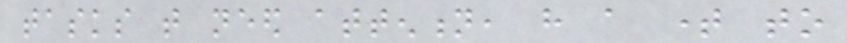tasks that need attention, have a time to
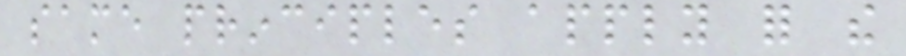same principles apply for the
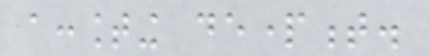accounting department.
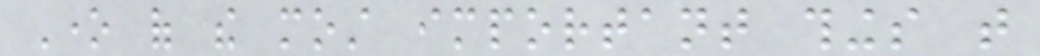One of the most important things that
